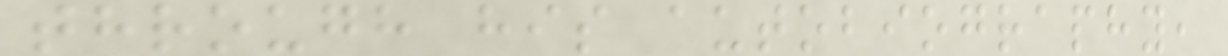through his autobiography,
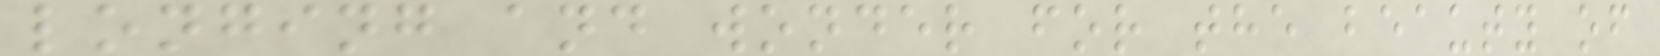longing and wonder for the beauty of
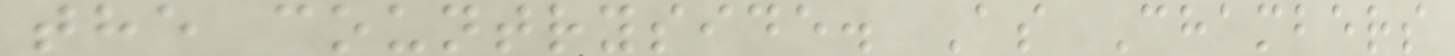the countryside. As Chambers
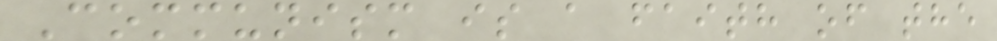Communism is a faith of the
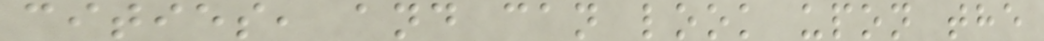cities, and can look upon the
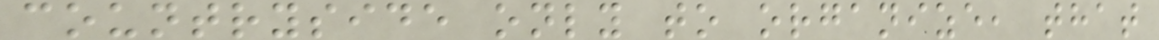countryside only to organize, that
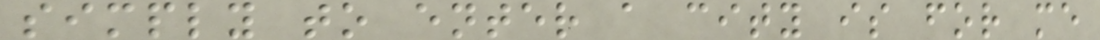simply to enter a city is for me
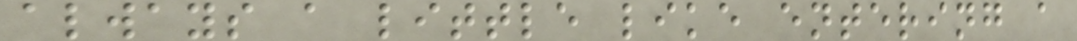always a little like entering a
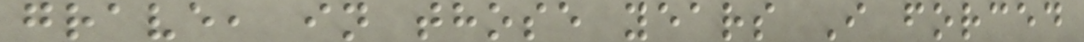grave, in those years I forced
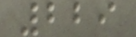229
